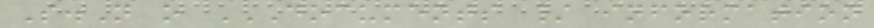S.N o DOCUMENTS / INFORMATION
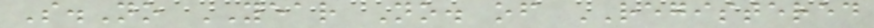S.No YEAR No. of REGISTERED
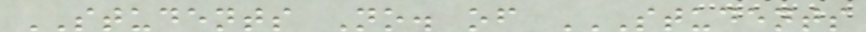STUDENTS No. of STUDENTS
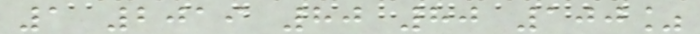1 2019 80 80 100%
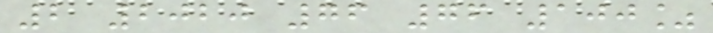2 2020 76 76 100%
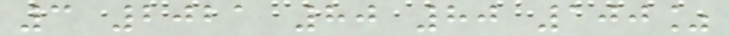3 2021 80 80 100%
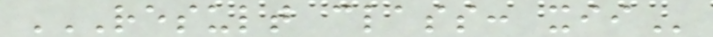RESULT CLASS: XII
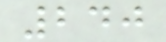240
